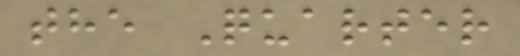the Quarter
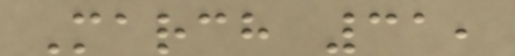March 31,
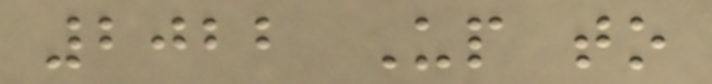2022 Up to
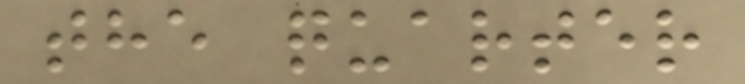the quarter
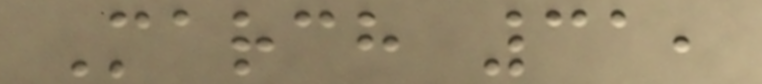March 31,
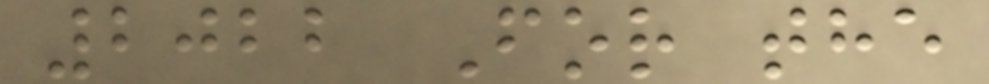2022 For the
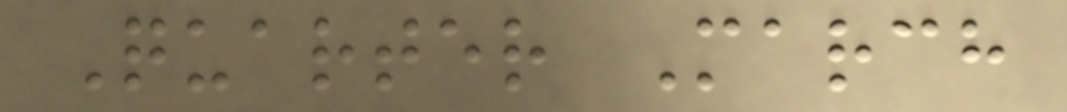Quarter March
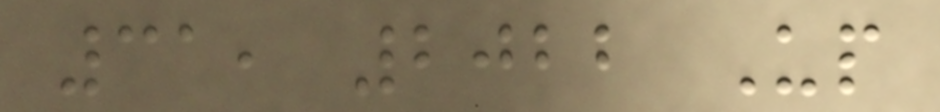31, 2022 Up
